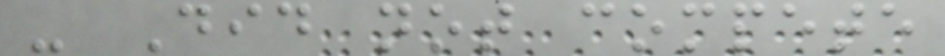- Did not compete
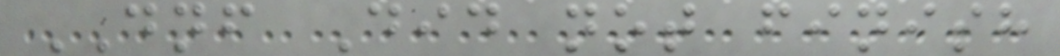DNF Did not finish
